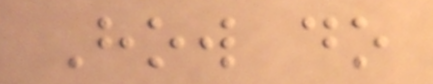How do
